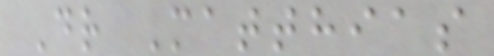Dr Matthias
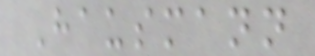Hausmann
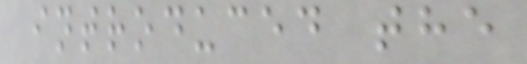introduced the
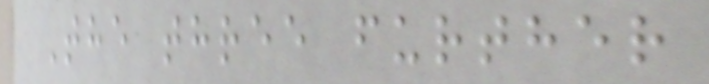The three further
